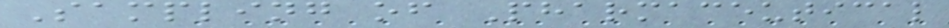Sampling of Pharmaceutical
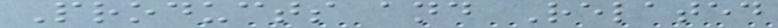Products and Related
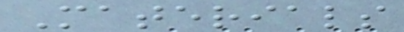Materials
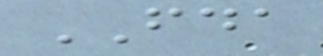FDA
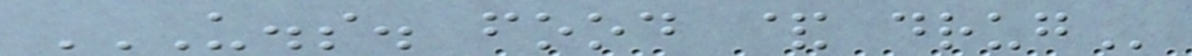U.S. FOOD & DRUG
